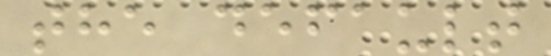the default
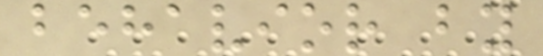behavior by
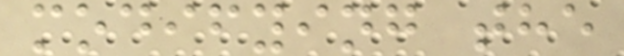modifying the
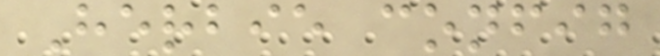Herbie config
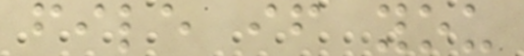file if you
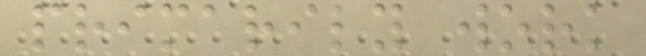primarily work
